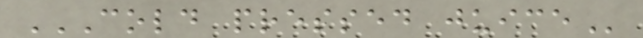COLD PRESSED JUICE
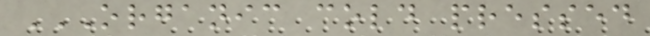ORGANIC COLD PRESSED
